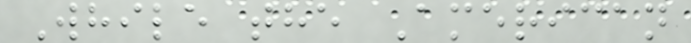While the American
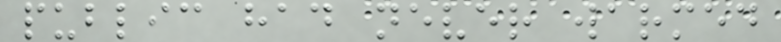public had never warmed
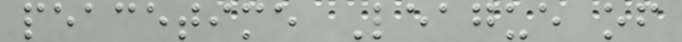peacetime League of
